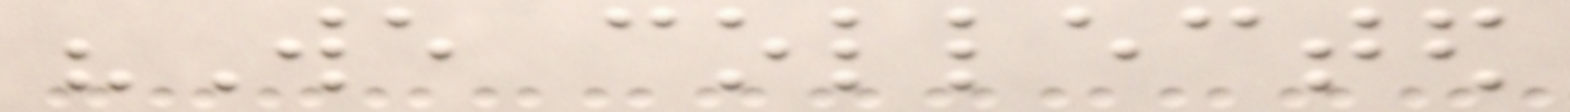"We collected
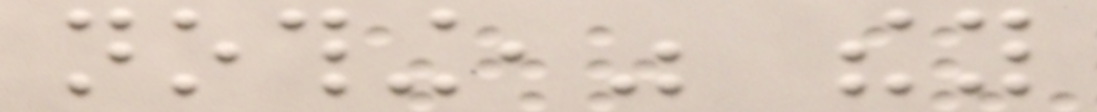nothing," they
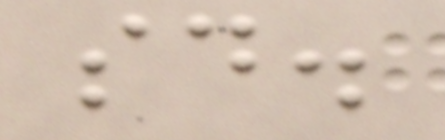said.
